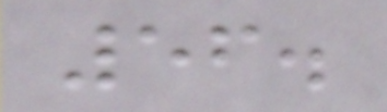56.
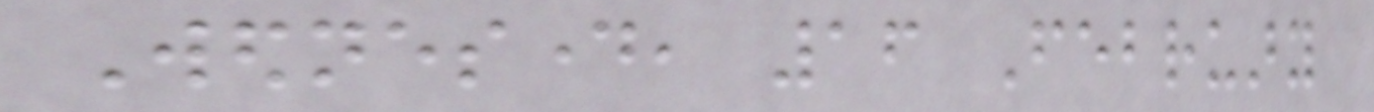Wednesday, 16 February
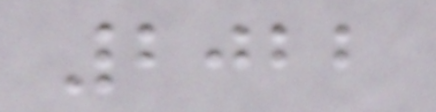2022
